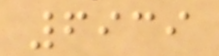6939
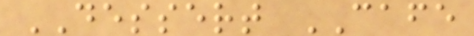DESSERT CAFE
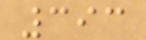393
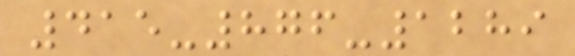415-876-1289
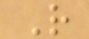R
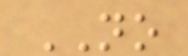NO
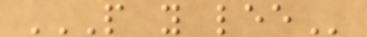P Y LEE
